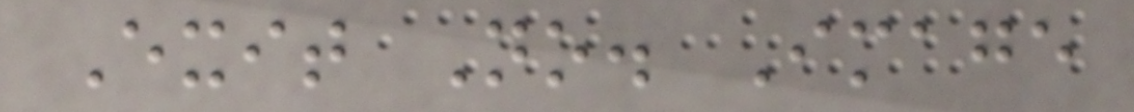Exit No. Image
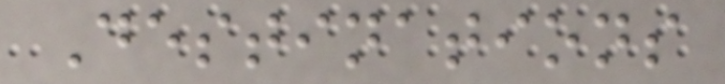Destinations
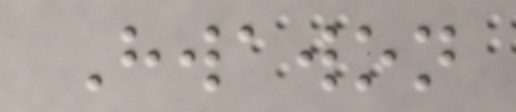Hwawon
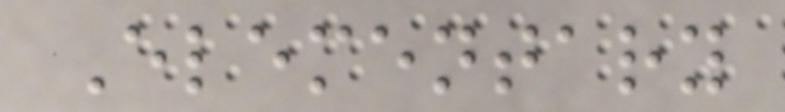Elementary
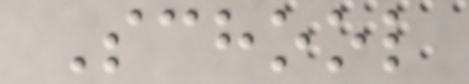School
